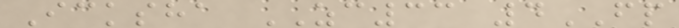Icksha ZC33 4FP
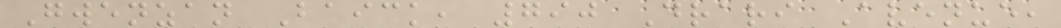Gwenzan Baick, 790 Drari Avenue,
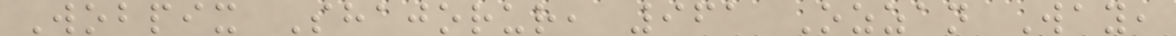Wobpix Shajorur, 961 Ozzan Way,
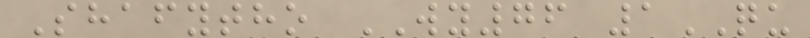Shafytho WY76 1QU
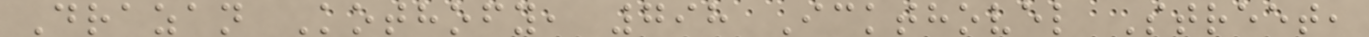Drazan Kothofy, 798 Ickthovel Street,
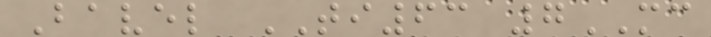Bavel TI63 7MC
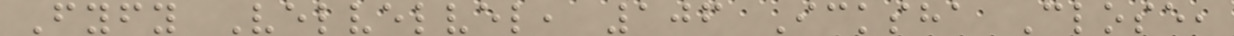Fyfy Velvelvel, 106 Icksha Close,
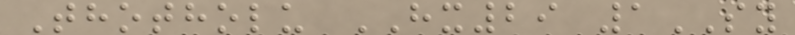Thotholu HX29 1SY
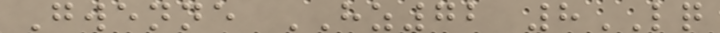Gwenne HZ72 8LQ
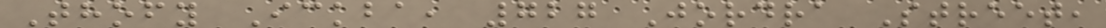Thofy Ickba, 727 Jordra Street,
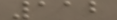112
